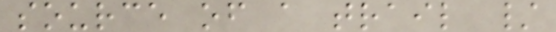source of a trail /
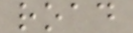road
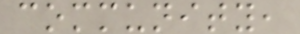community,
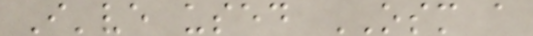I've used OSM a
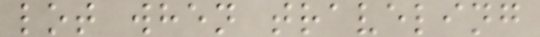lot when traveling
